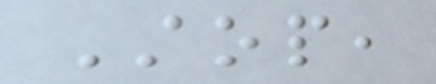Stop,
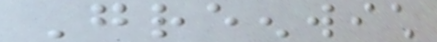Greenwich
